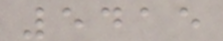5415
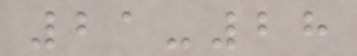21-28
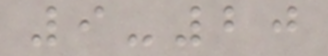9-20
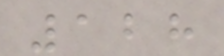128
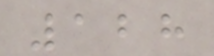128
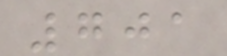701
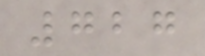727
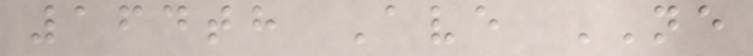164th Ave NE
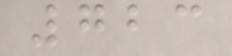723
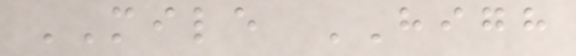MILE HIGH
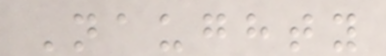Naughty
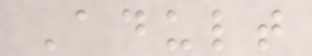Adult
